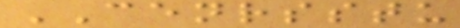CENRSSTU
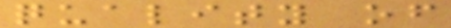quality of
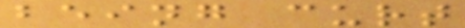being curt
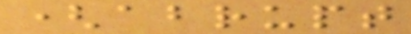(abrupt
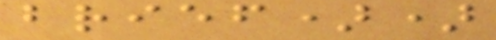brief))
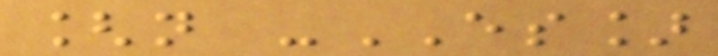[n -ES]
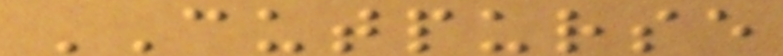CUTPURSE
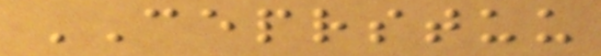CEPRSTUU
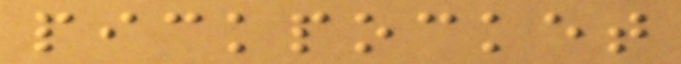pickpocket
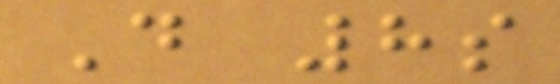D 8s
